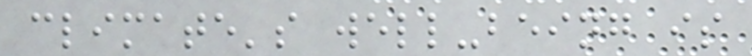climate's well-being is
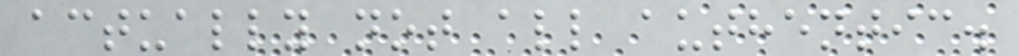actually not all authentic.
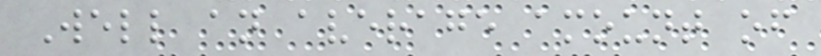Well an average amount of
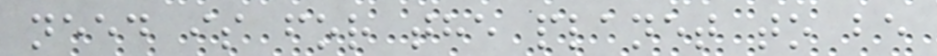need is for the planet to be
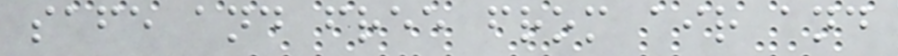safe and free from air and
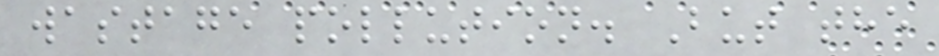wastage pollution. But the
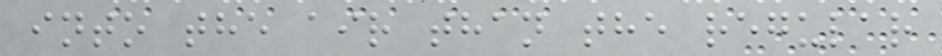into the air than the regular
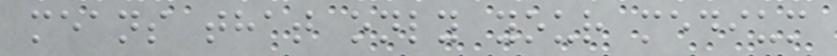means that only your medium
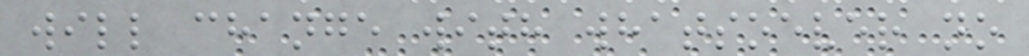will change with whatsoever no
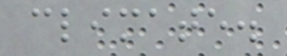climate.
